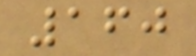160
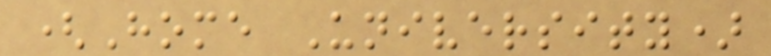(Home University)
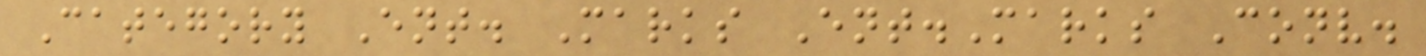Category Ent. Marks Ent.Marks Conv.
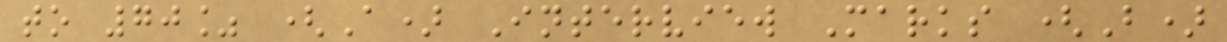to 70% (A) Interview Marks (B)
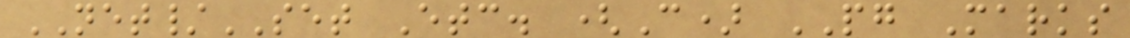NET/SET Etc. (C) PG Marks
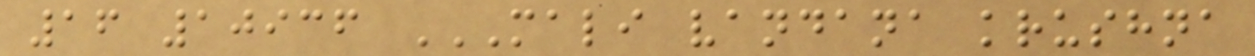16 10936 MALI VANDANA KRUSHNA
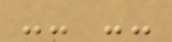-- --
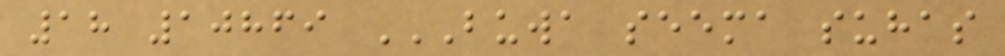18 10869 BUWA SEEMA SUHAS
